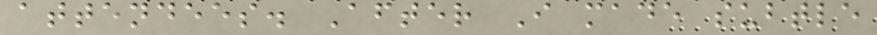attendees. After I made subtle
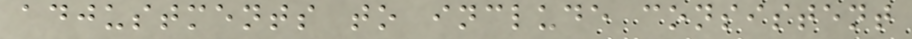adjustments to include consistent
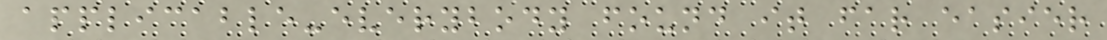applicable-everybody found it far easier
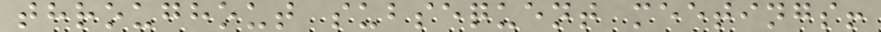throughout subsequent meetings!
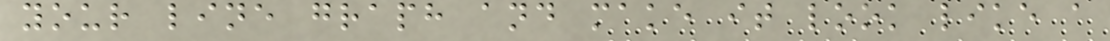your line graph and make it look like a
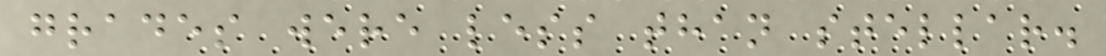grades were less than stellar.
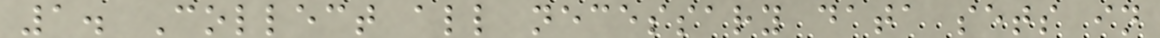1. Collect all necessary data sets in
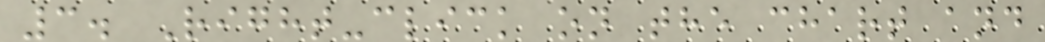3. Right-click on the chart and
